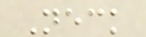Neck
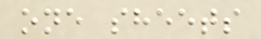one sheets
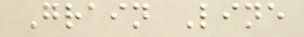Grain Line
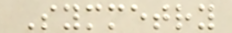Symmetry
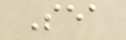Sea
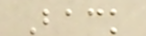Back
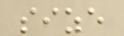size
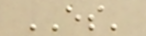ES'
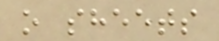o sheets
